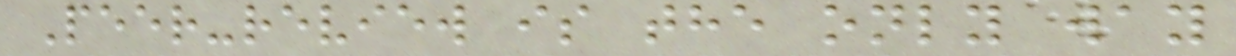Peer-review is the only way
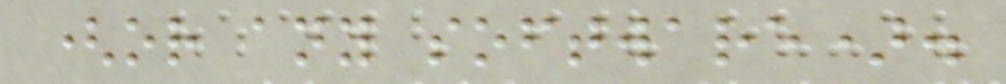(or any software).
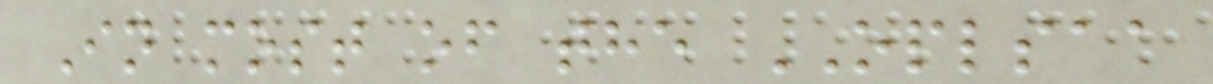In most of the OPLSAA
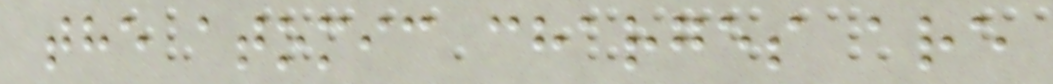the atomic charges are
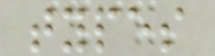types
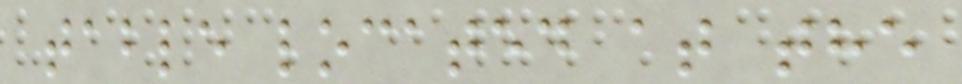table located at the
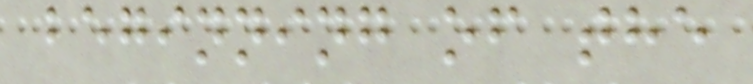beginning of the
